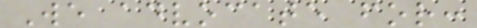We advocate for:
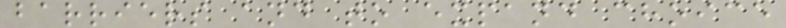barriers and to expand choice
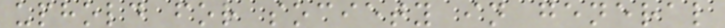uphold for society in general
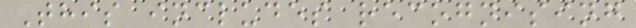This includes recognising
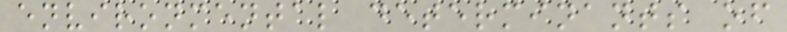environmental determinants of
